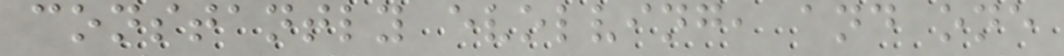constantly evolving, and one
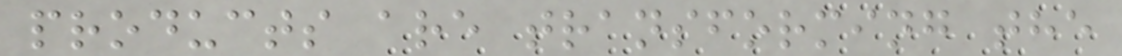products are transforming the
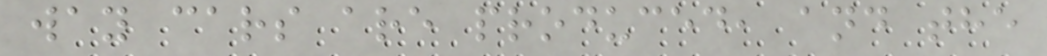way cars are produced, and the
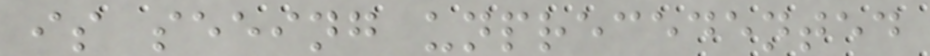is seeing unprecedented
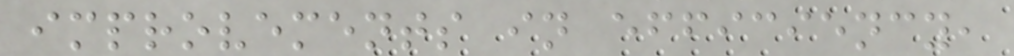improvements in efficiency,
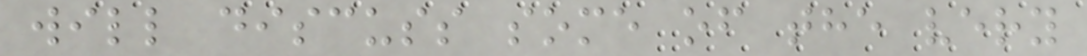will discuss some of the very
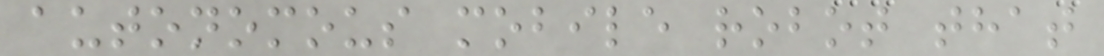autonomous mobile robot that
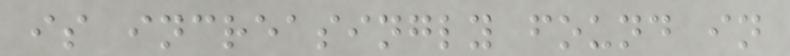is increasingly found in
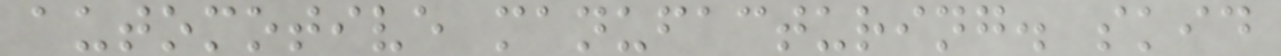automotive manufacturing. skid
